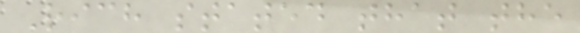Rich stated that the
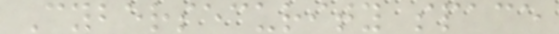Cybersecurity space
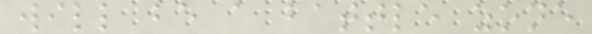will be a battle zone
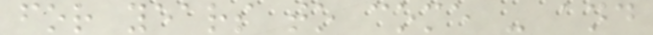for years to come - and
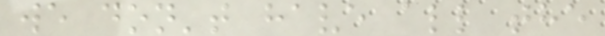we don't have all the
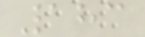183
